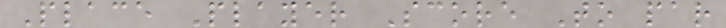Place Player Score To par
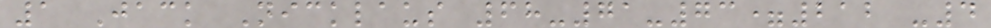1 Jack Nicklaus 68-71-73=212 -4
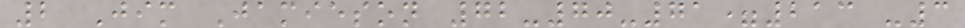2 Jim Jamieson 72-70-71=213 -3
